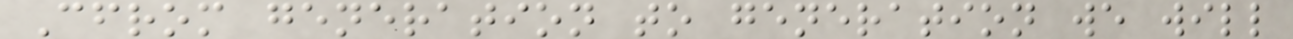Cfrom generation to generation we will
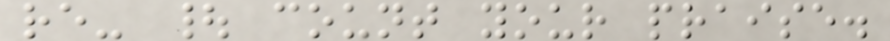re- | count your praise.
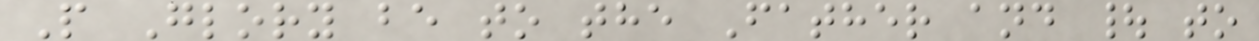P Glory be to the Father and | to
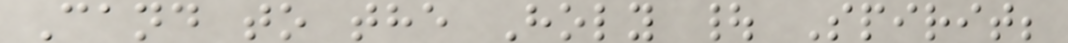Cand to the Holy | Spirit;
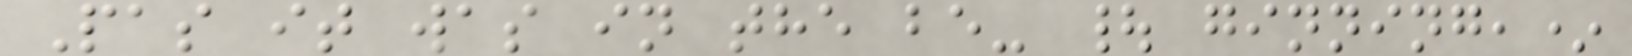Pas it was in the be- | ginning,*
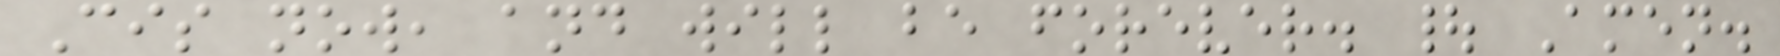Cis now, and will be forever. | Amen.
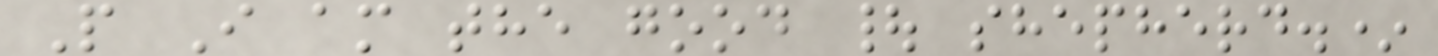P I am the good | shepherd.*
